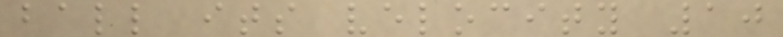ball its velocity 10
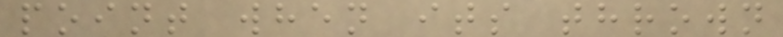point when its thrown
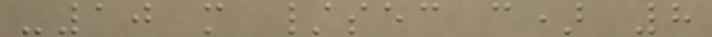-10 m /sec c) 8
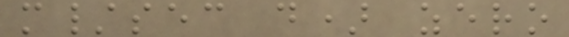m/sec d) zero
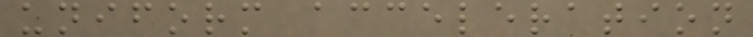uniform acceleration
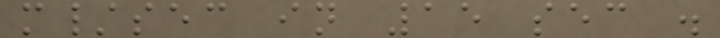m/sec in 15 sec .
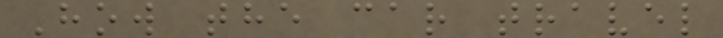How the car travel
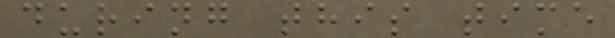during this time
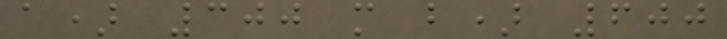a) 300 m b) 600
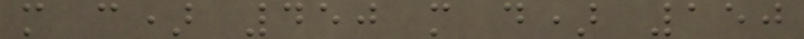m c) 450 m d) 150
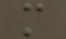m
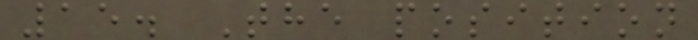15. The position
